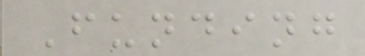Funding
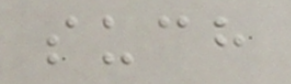such
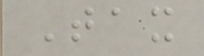Tax
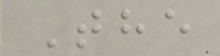The
